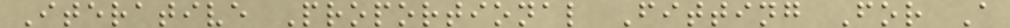Iterative Proportional Fitting For A
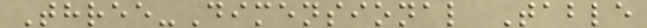Three-Dimensional Table
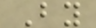By
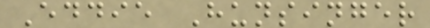Eddie Hunsinger
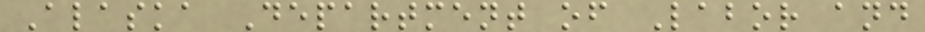Alaska Department of Labor and
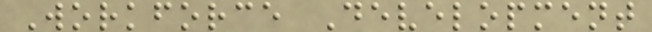Workforce Development
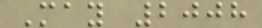May 2008
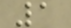1
